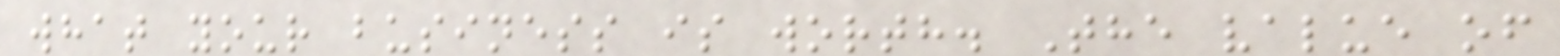what your business is worth. The value of
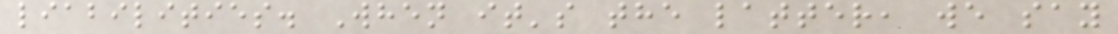liabilities. When it's the latter, we say
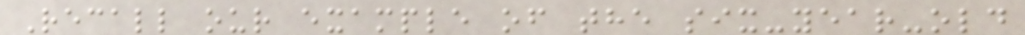Recall our example of the six-year-old
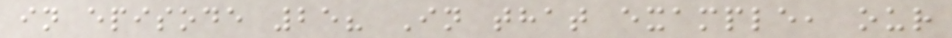in episode 25? In that example, our
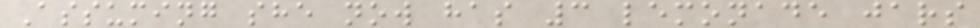Assuming she now has 3 lemonade jars
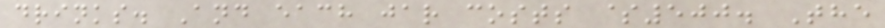drinks. And each jar costs $500. The
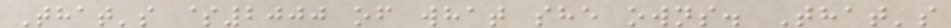That's $2000 of what she owns. That's
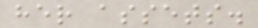her assets.
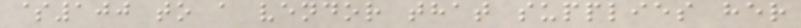$100 to a vendor that supplies her
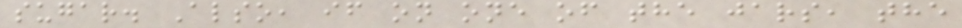sugar. Also, if on one of the jars, the
